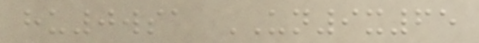hu0wsa UN9x65
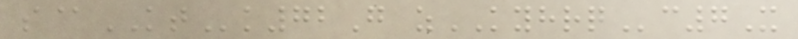s@KTk72G zKYHRQc7X
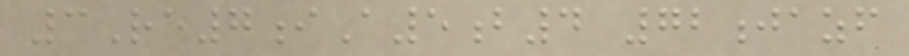3Re7iA5b4 72jazf
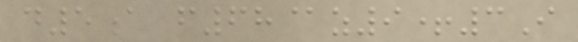d5a f68@z9+3I
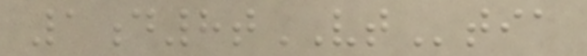1d8tVTtia
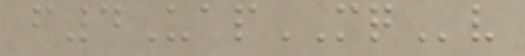f4UapMQv
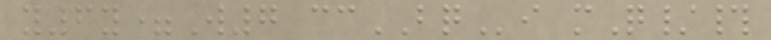y6y=W7 ccBQi mQ/#
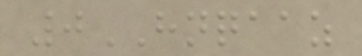0HNQAAZ
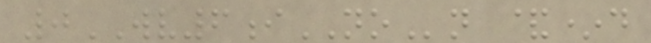0WV6iNOn &*d
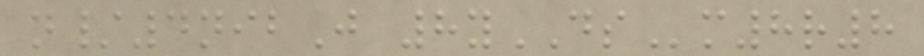n/4nibJ 8yDSm8r8
